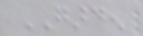GARDEN
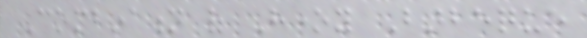Combination of Honey Barbeque
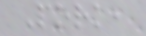Pork,
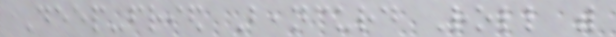Deep-fried Beancurd Roll with
